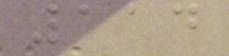114
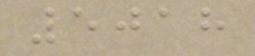5018
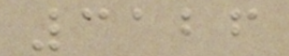3126
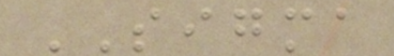SIGMA
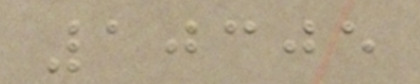10305
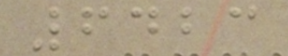6423
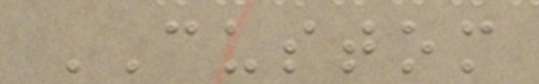CUSTOM
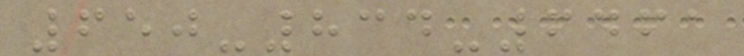650-834-6461
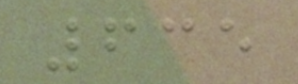635
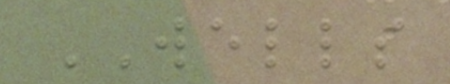WELLS
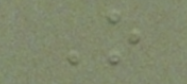O
